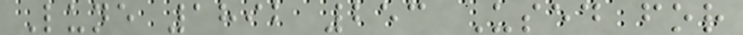Lune 1892 253 Used for
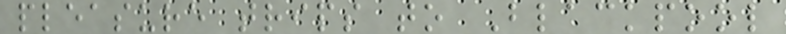pleasure trips to Blackpool
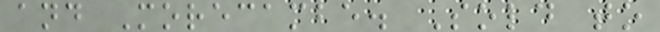and Morecambe. Sold to
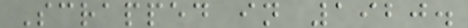Scrapped in 1920.
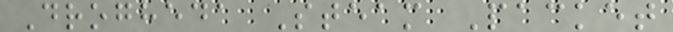Drogheda Steam Packet
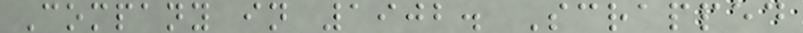Company in 1902. Scrapped
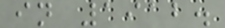in 1912.
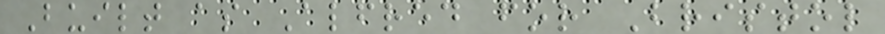Built as Alfred for Bristol
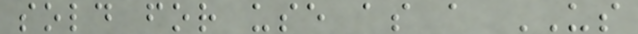sold for use as a US
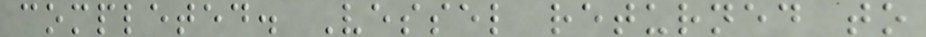completed. Vessel returned to
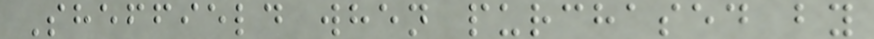Sheffield when purchased by
